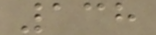138
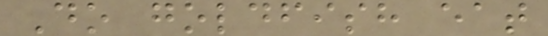Do goldfish eat
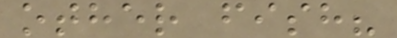other fish?
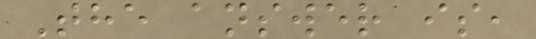The answer is,
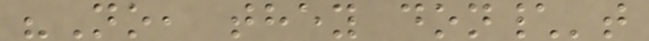"No, they don\'t
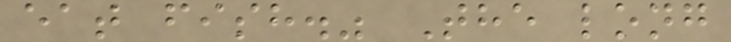eat fish." The long
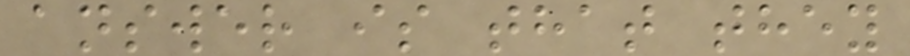answer is that they
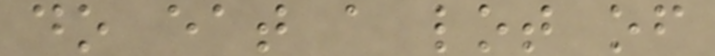do eat a lot of
